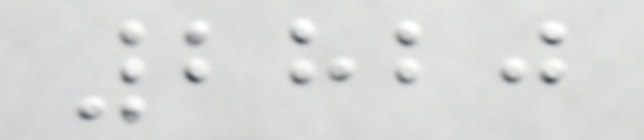2820
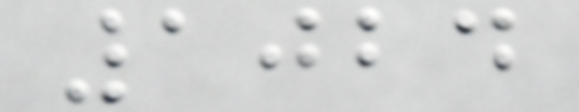1024
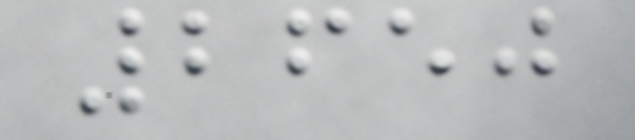2650
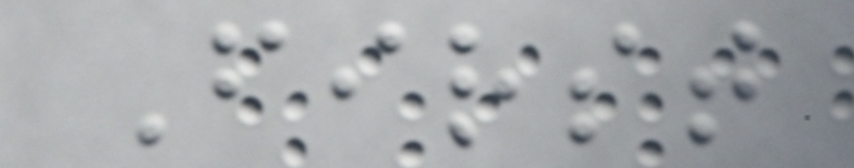First
